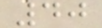40
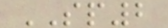SP2
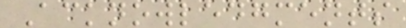Acknowledgments
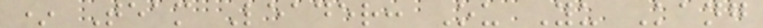* Team Leader: Ou Yu Kang
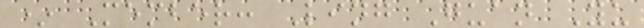* Member: Ling Guan Yu
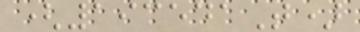(193541T)
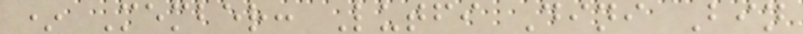* Member: Lutfi Dini Bin
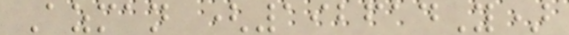Azman (192614Y)
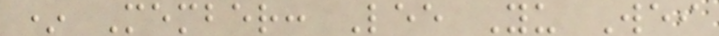* Member: Lee Yu Wei
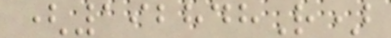(192848R)
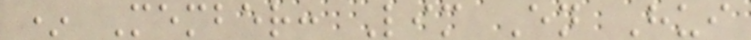* Member: Lim En Hui
